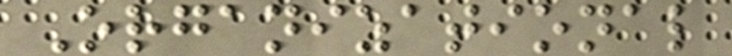Organizational
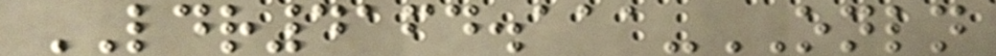LDR4164.111-ONLN
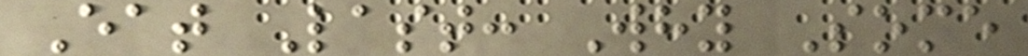Eat Last: Why Some
